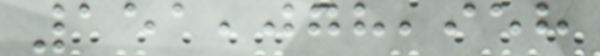151,078,958
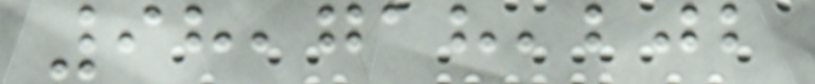98,718,202
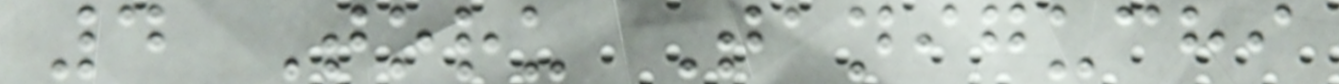4 Toru Taniguchi
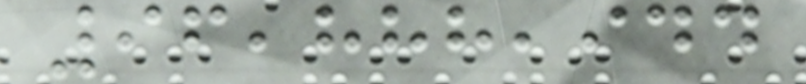96,888,944
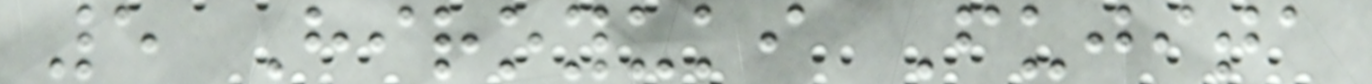5 Hiroyuki Fujita
